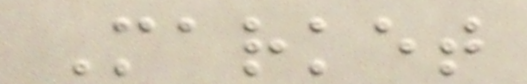Market
